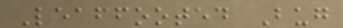Leaffooted Bug
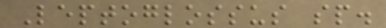Leptoglossus sp.
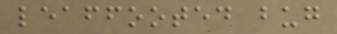leaffooted bug
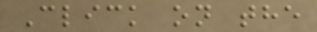Click on the
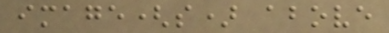image(s) above
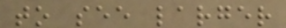to see larger
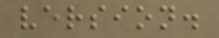version.
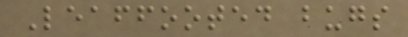Leaffooted bugs
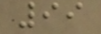99
